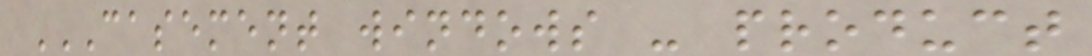CASEMENT WINDOWS - PRODUCT
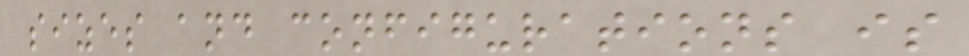sizes and configurations is
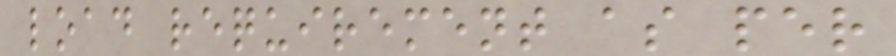load requirement as per
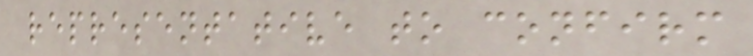representative to confirm
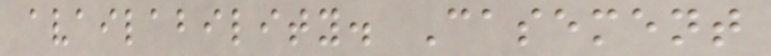availability. Casement
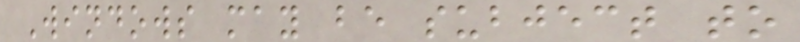Windows may be subject to
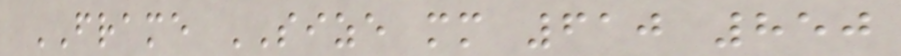FRAME SIZE mm 610 850
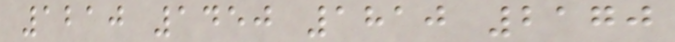1210 1450 1810 2170
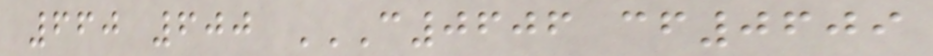660 600 C0606 CF0609
